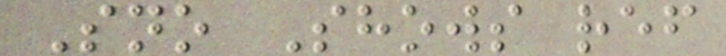Sno Shows ref
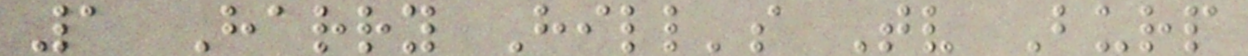1 Harry Hill's Tv Burp
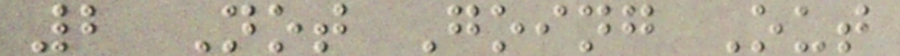2 Not Going Out
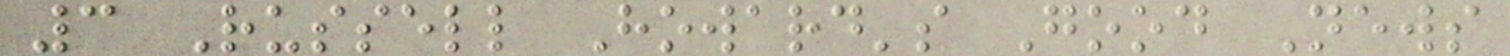3 Russell Howard's Good News
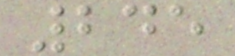245
